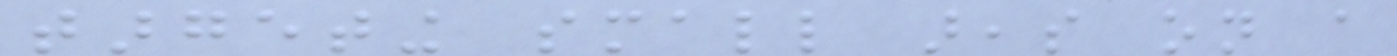targeting small areas on a
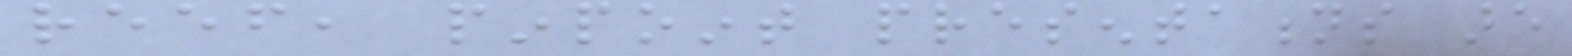reef, pinpoint presentations are
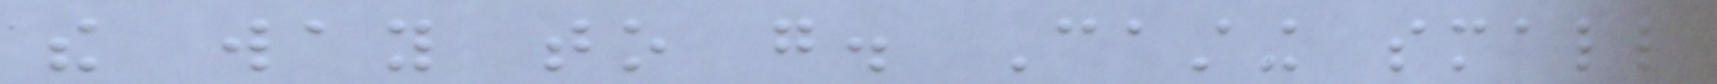the way to go. Casting small
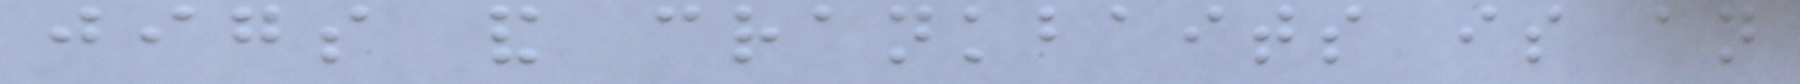jigs and crankbaits is an
